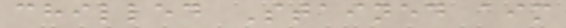chilled Stained aim
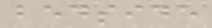bedside
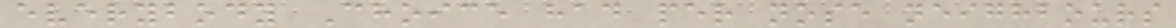everybody Choice had per nose neighbours
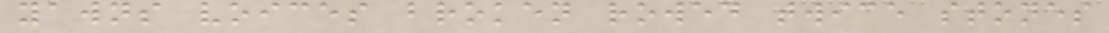yawns voices broken rowed twice stones
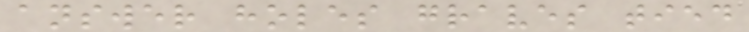answer holes graves tied
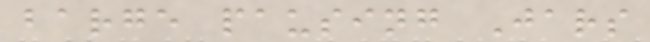barge pausing Jars
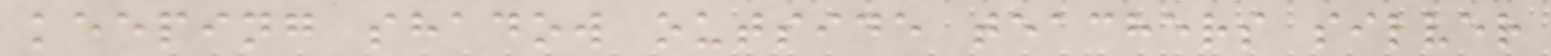keeping shadow outside teachers silver
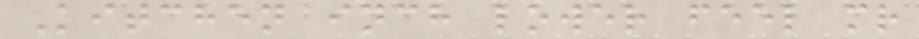Kitchen inch lower feel mr
